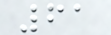61
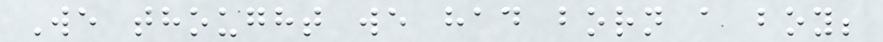We thought we had born a boy;
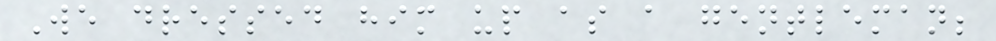We dressed him up as a gentleman;
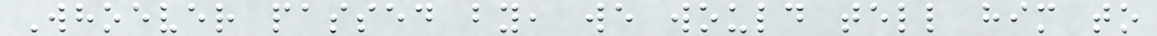Whoever passed by, we would tell him to
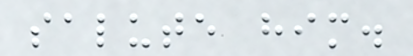salute him.
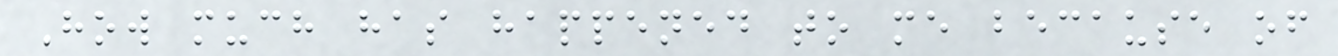How much has happened to me because of
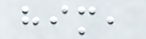him,
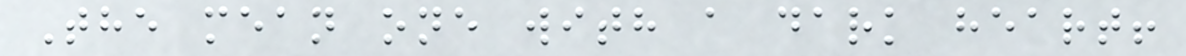The mean one with a dark heart!
